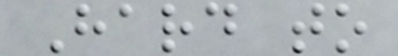Hard to
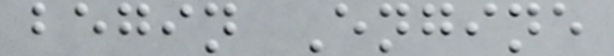begin Engine
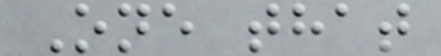One that
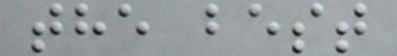the best
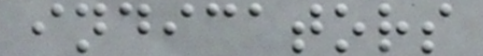indicators
